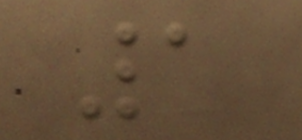1
